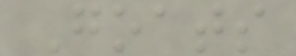Goats
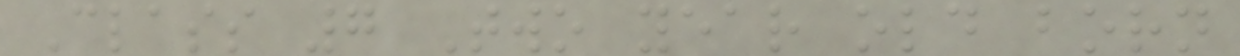Class 7 Two year old born
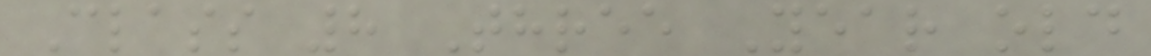Class 8 Three Year old
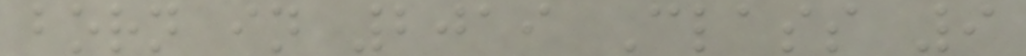born in 2019 Class 9
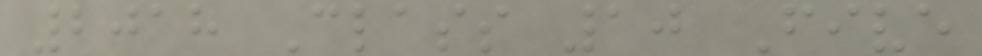2018 Class 10 Five
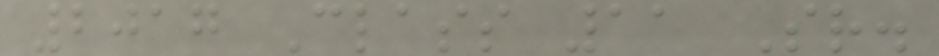2017 Class 11 Sr.
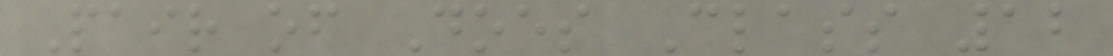Pair of Does Class 12
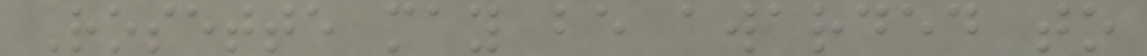Rosette may be awarded to
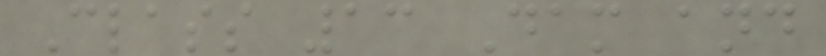Class 13 Dam and
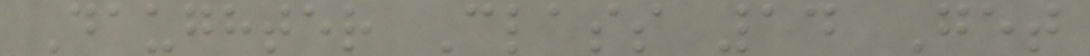Daughter Class 14 Get
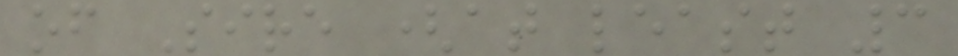of Sire (at least 3
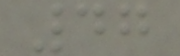47
